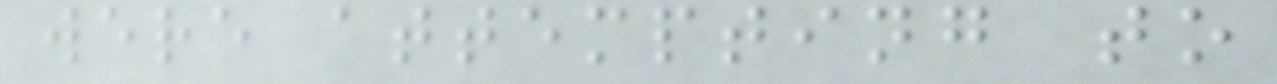were attempting to
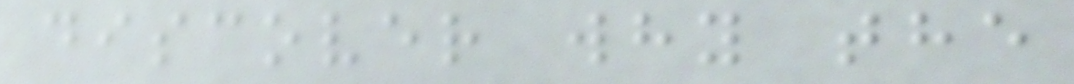discover why the
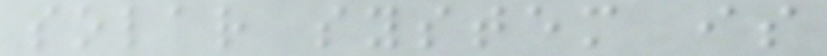solar system is
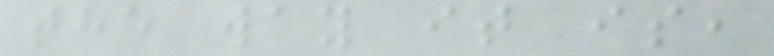the way it is,
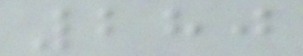280
